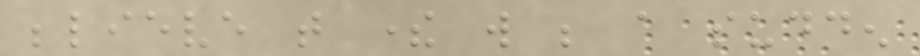believe that there will be a sudden
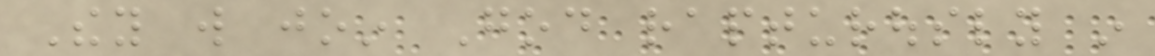They will join God rapturously in
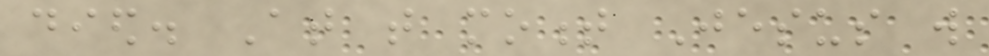died. At that moment Jesus will
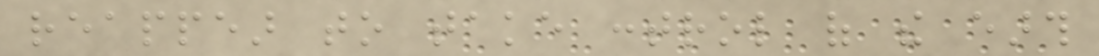reappear to take control of the earth
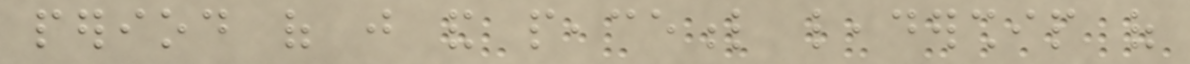period of just and peaceful leadership of
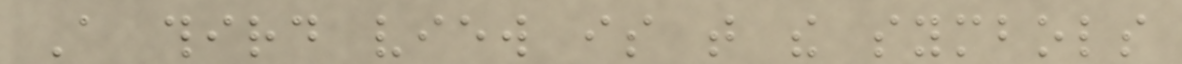A third view is that the symbols
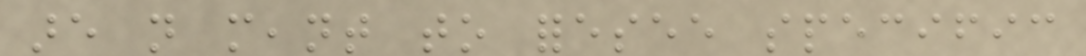are not meant to foresee specific
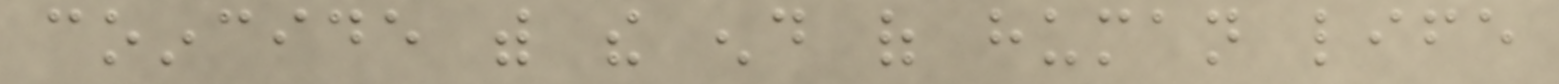coincide with the end of human life
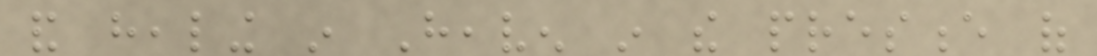and healing in Heaven in the presence of
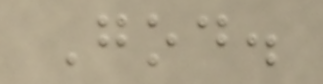God.
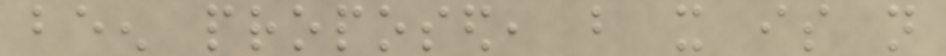been proposed, but it is not
